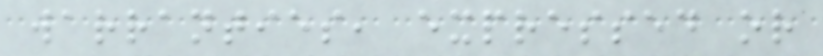warranties, expressed or
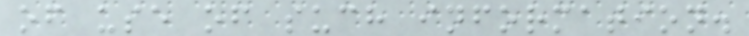of use of such information.
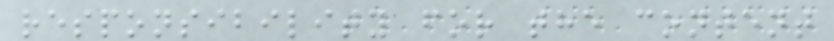responsibility for the content
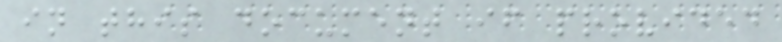in this document if provided
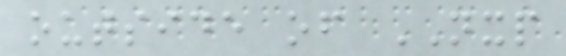outside of NXP
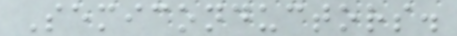Semiconductors.
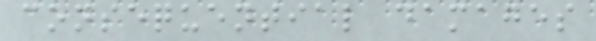consequential damages
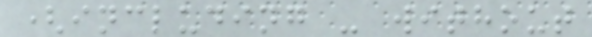(including - without
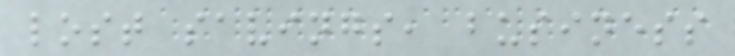lost savings, business
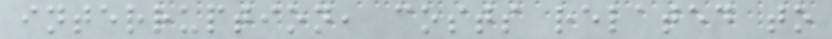interruption, costs related to
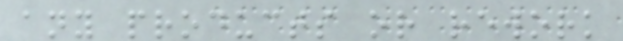any products or rework
